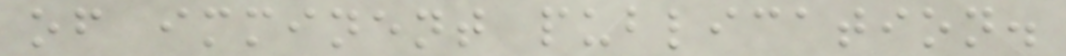of imminent publication.
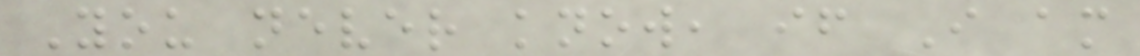You never know, if I am
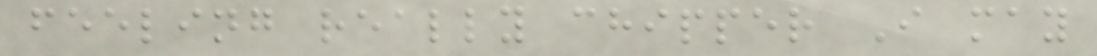feeling really chipper I may
